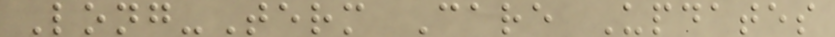Long-Term Care Updates
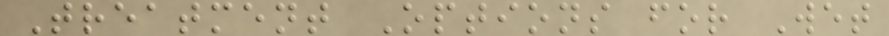Treatment Options for Wet
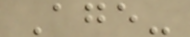Age-
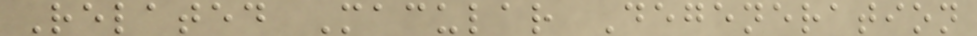Related Macular Degeneration
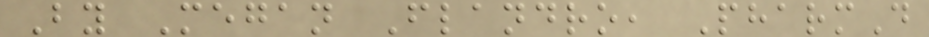By Megan Flandro, PharmD
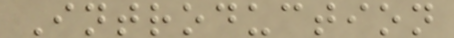Introduction
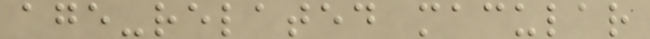age-related macular
